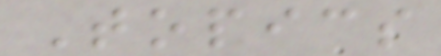Topics
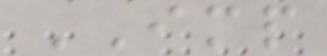IMP
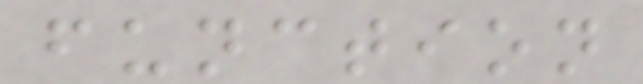function
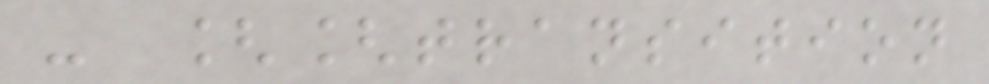- [[transition
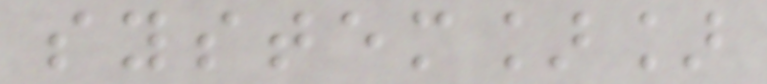system]]
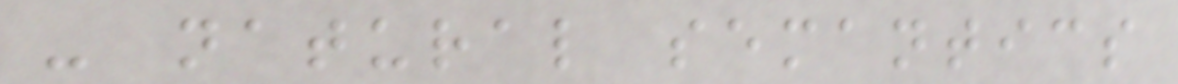- natural semantics
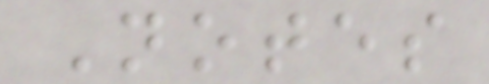Notes
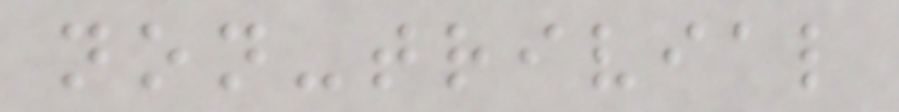non-trivial
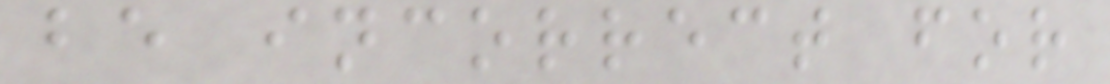be incorrect for
